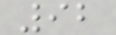92
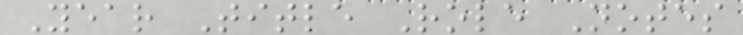Year Title Role Notes
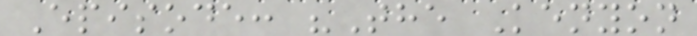Episode: "The Kenyon
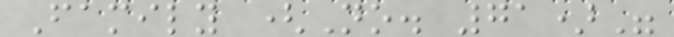Family (No. 71)"
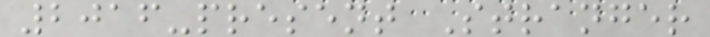2016-present Stranger
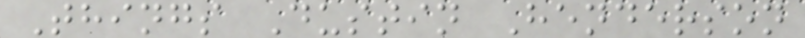Things Dustin Henderson
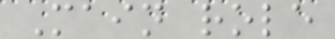Main role
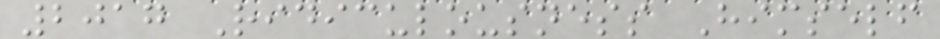2017 Ridiculousness Himself
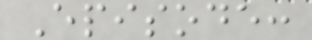Episode:
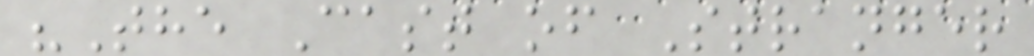"The Cast of Stranger
